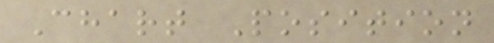Chart Position
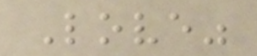Love"
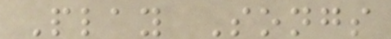Play Songs
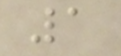1
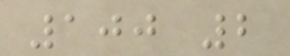100 2
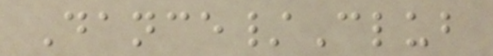Dance/Club
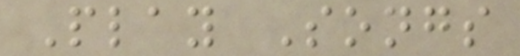Play Songs
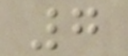7
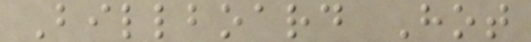Billboard Hot
